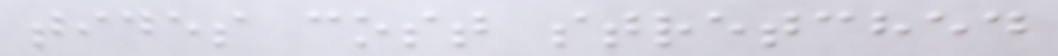tides cost stretched
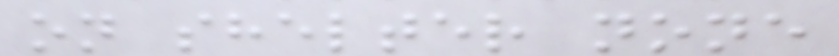on shelter none
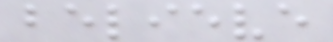believe
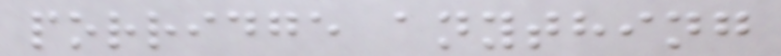porridge anything
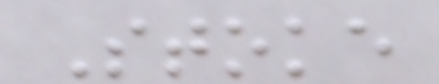Stoke
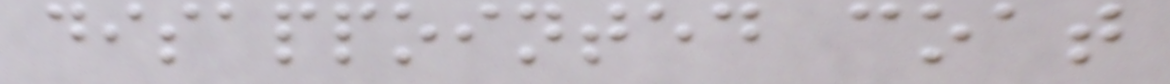disappointed coat
